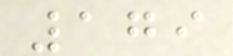179
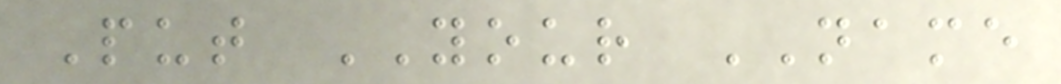Put YOUR NAME
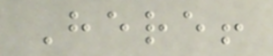Here!
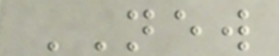NEW
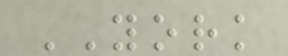YORK
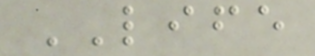LIFE
